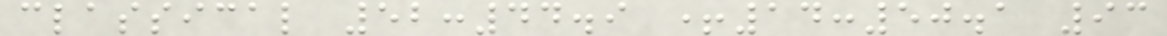classical 52:44.9 +14:50.1 93
